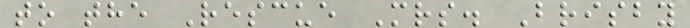to the Rescue Mrs. Brisby
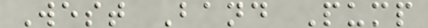West Band Pump
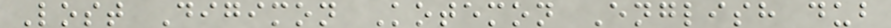Lost Digimon Kotemon English dub
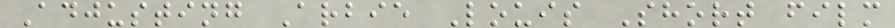Adjusting Arbie Louis Short film
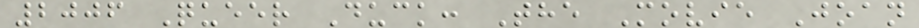2006 Queer Duck: The Movie Joan
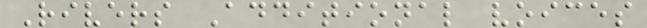Rivers Additional voices
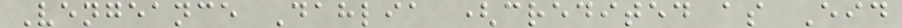Vengeance Dahlia (credited as Eid
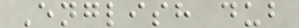English dub
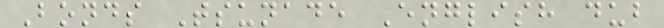Bonds Tsunade English dub
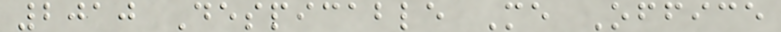2010 Despicable Me Office
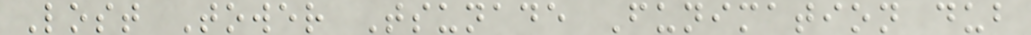Lost Tower Tsunade Funimation dub
